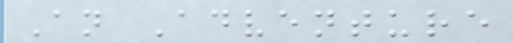An Adventure
